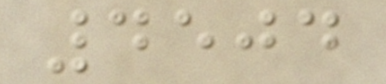4504
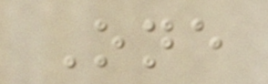One
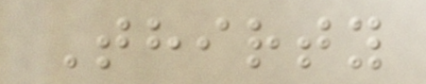Thirty
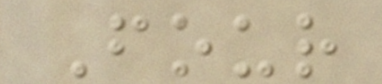Four
